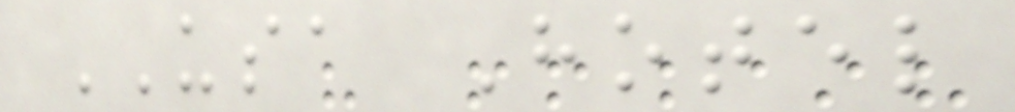USA Hotel
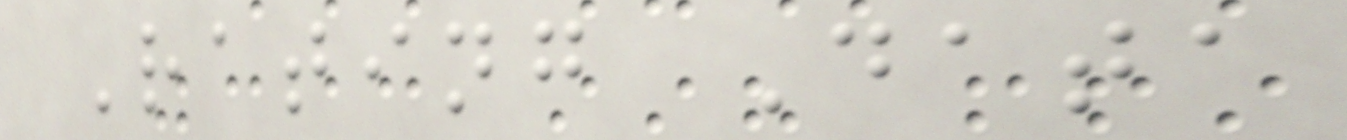Rating Data
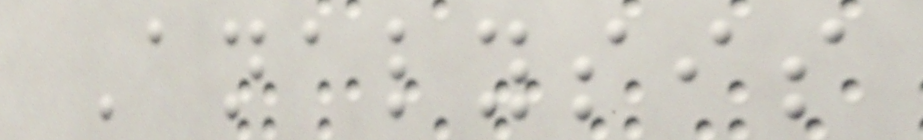Analysis
